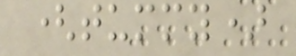(tummy)
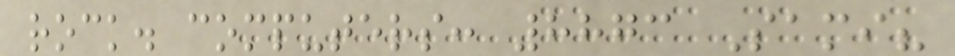rock. computers: 8873 Sami?
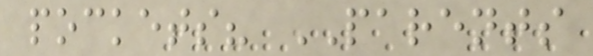pockets? PARENTS
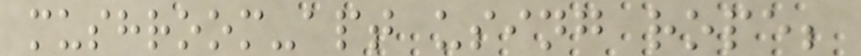mushroom-apt using rope;
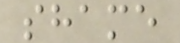shame
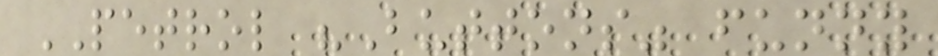PETROL "Buttons" funny
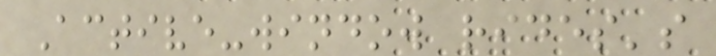Active-window rides's
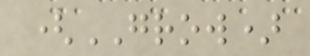(GROW)
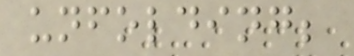unfolding;
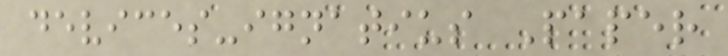devices-ignatius Paper
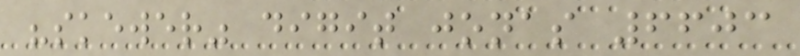"skewer" digit jonas 6603
